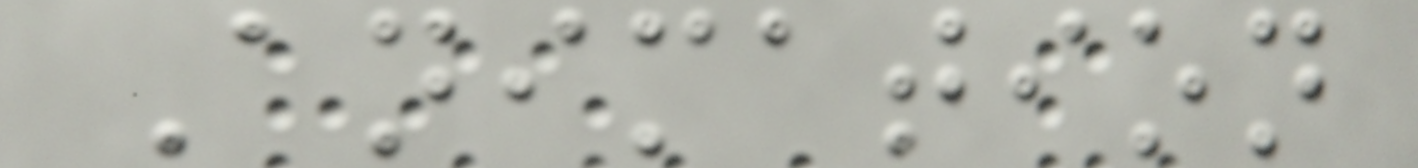Animation
